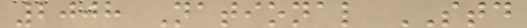2008 National STD
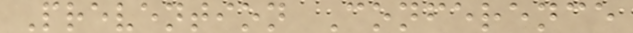Prevention Conference
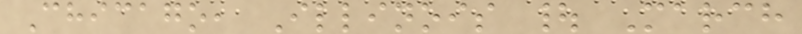Chicago, Illinois | March
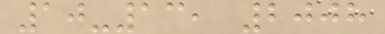10-13, 2008
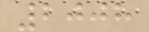2008
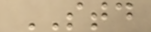STD
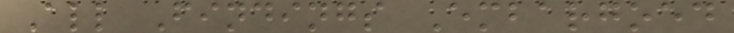All Findings Embargoed
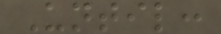Until:
